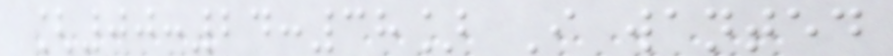[00:24:38] I wanted
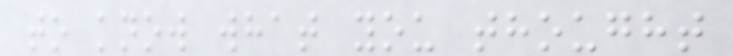to know what you thought
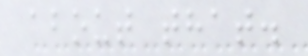about that.
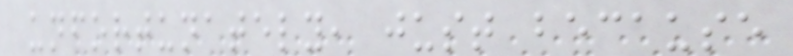unfortunately, just because
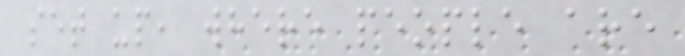set up, where people are
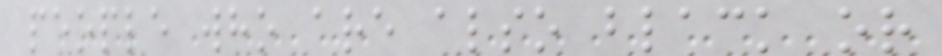people who are also black or
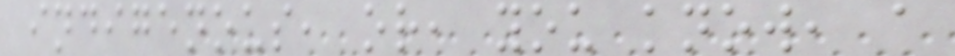indigenous, or, you know, a
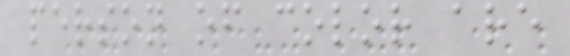person of color are
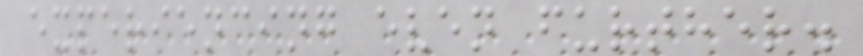experiencing even further.
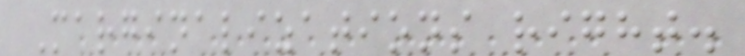Marginalizations right.
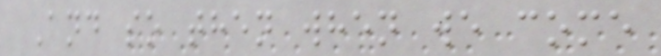And so then when we come
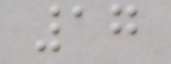17
